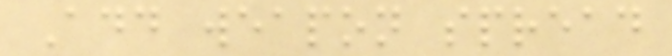Add weapon spread
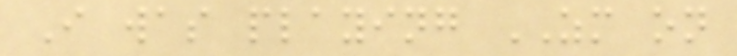I was playing ZM on
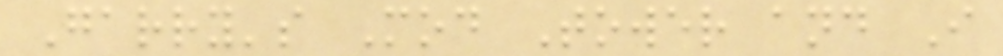Garry's Mod Tower and I
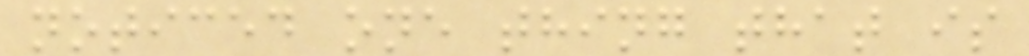noticed one thing that is
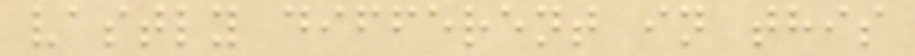vastly different in this
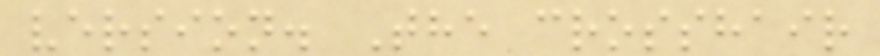version. The crosshair
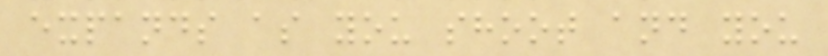expands as you shoot and you
